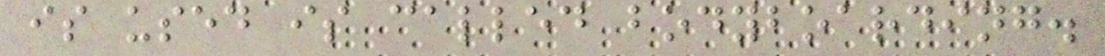is used is called bodyboarding.
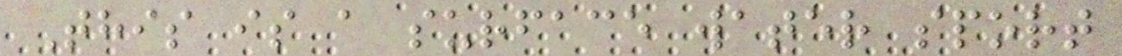This is a surface water sport
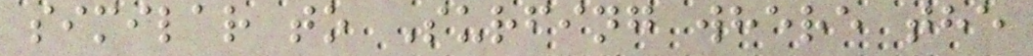similar to Surfing where the
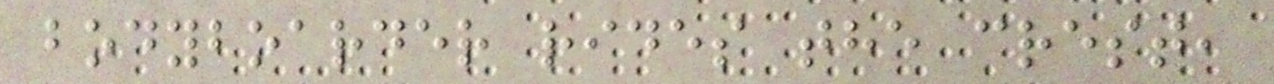bodyboarder rides the crest,
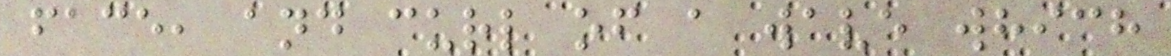face, and curl of a wave which
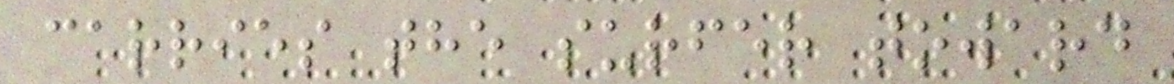carries the surfer toward
